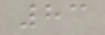83
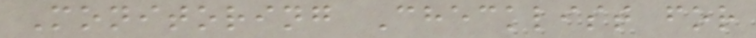Monitoring Checklist for
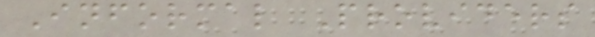Informal Providers
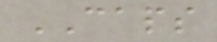CAPS
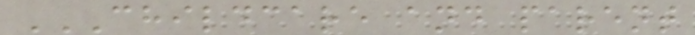CHILDCARE AND PARENT
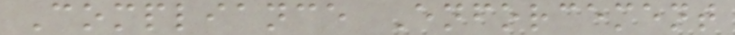Compliance Enforcement
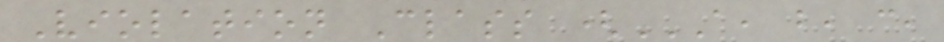Violation Class (A, B, C,
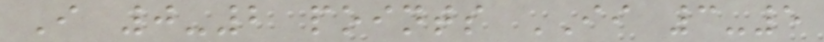I 0-2 points II 3-5
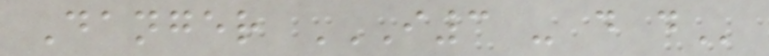Danger I3 - D D
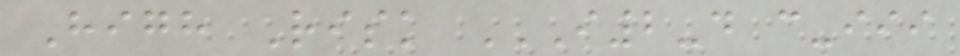High Risk I2-D C-III
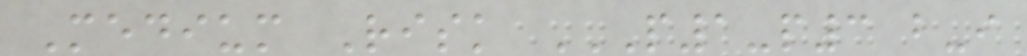Medium Risk P1-P3 B-I
